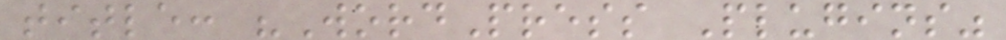title: "WordPress Plugins"
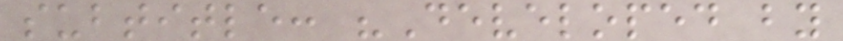subtitle: "Developed by
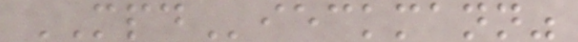MPDieckmann"
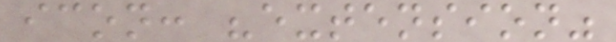icon: "extension"
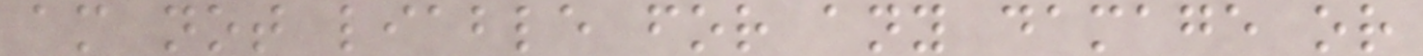am not liable for any damage or
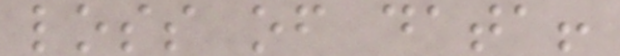loss of data!
